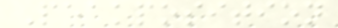Peakposition
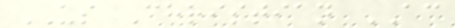US Christian AC
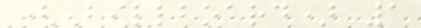(Billboard) 1
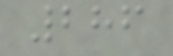286
